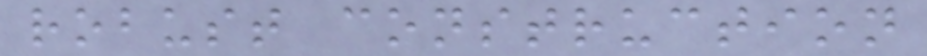robust construction
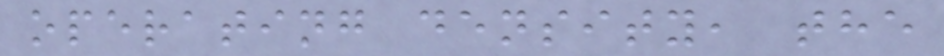operating density, the
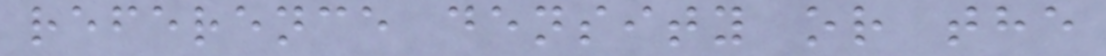reference density or the
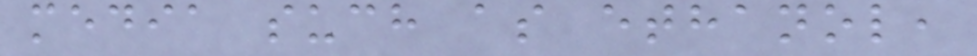media such as ethanol,
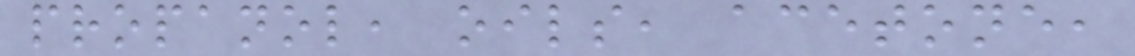propanol, oils, acetone,
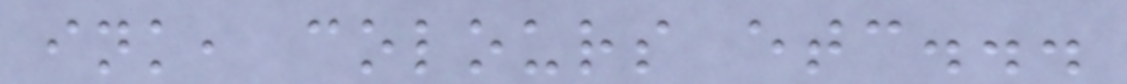ink, colours etc...
